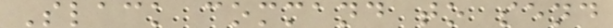Slack command to send
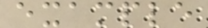example
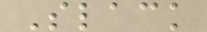Slack
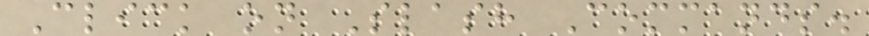Click on Slash Commands.
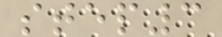step3
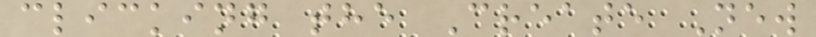clicking the Create New
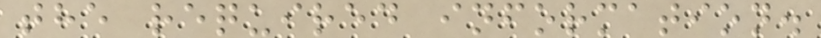the required information.
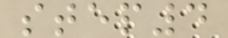step4
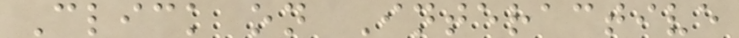Click on Interactive
